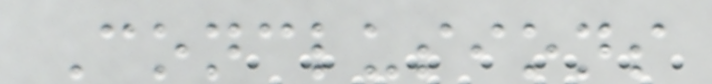Conclusions
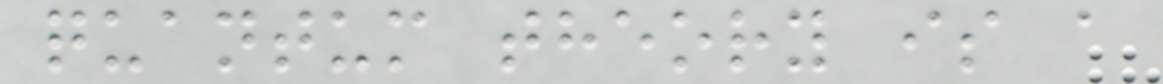quantum theory is a
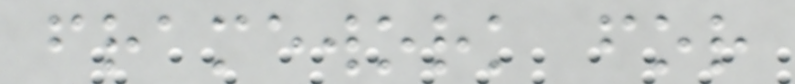framework for
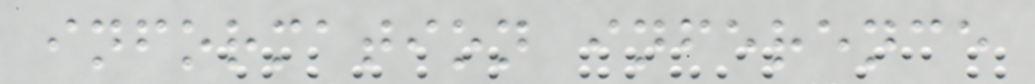information inference
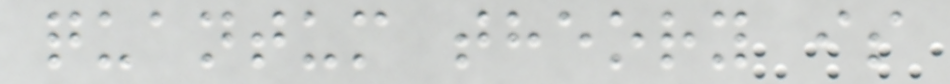quantum theory is
